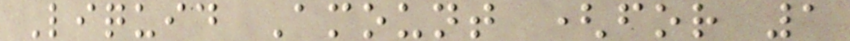Liquid Amount (for 1
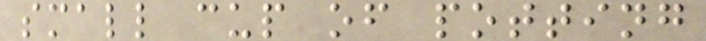small cup of potting
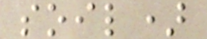soil)
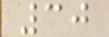30
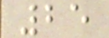25
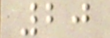20
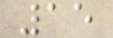15
